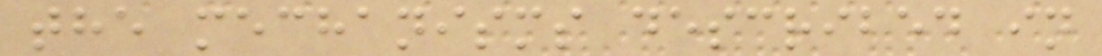the mechanisms described in
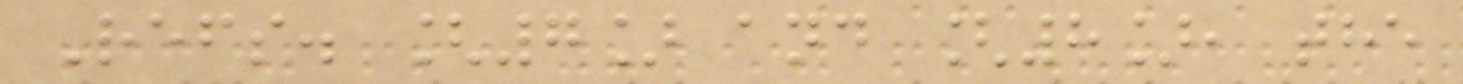Refs. [7] and [8], the
